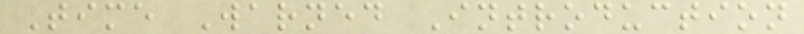Time Warned Introduction
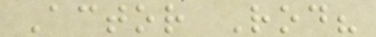Actor Rod?
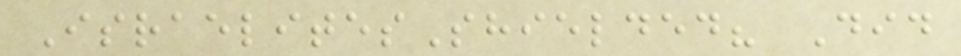IsraelitesShielded? Did
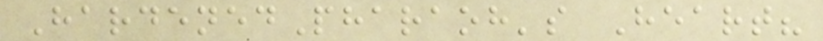HardenedPharaoh's Heart?
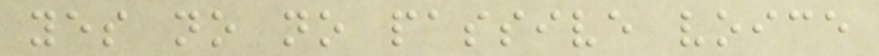yes no no passive voice
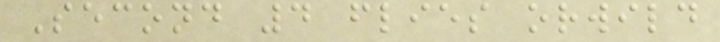Second 4 flies orwild
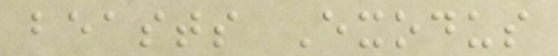beasts Exodus
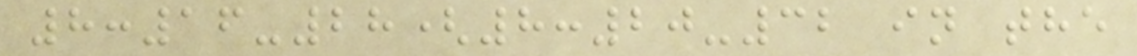8:16-28(8:20-32 in the
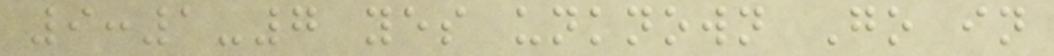9:1-7 yes unknown Go in
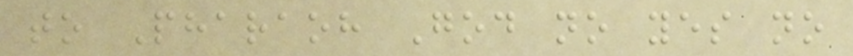to Pharaoh God no yes no
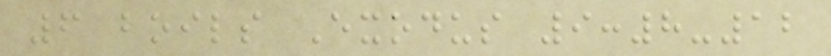6 boils Exodus 9:8-12
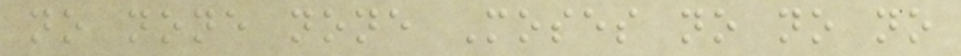no none none Moses no no no
